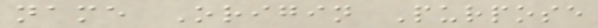name Origin Purpose
